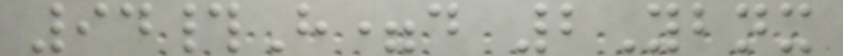94#H=d 2Ybnx
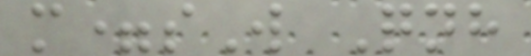m=sW Qnh
